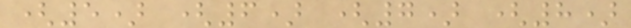(5) (6) (7) (8)
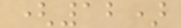(12)
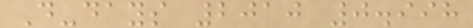D-days 2010 0.998
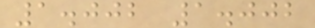1.002 1.002
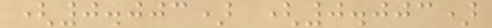(0.003) (0.003)
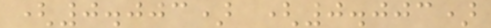(0.003) (0.003)
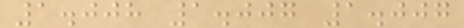1.008 1.007 1.007
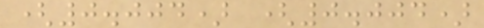(0.004) (0.004)
